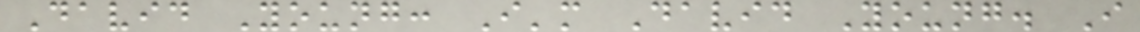David Young: I'm David Young. I
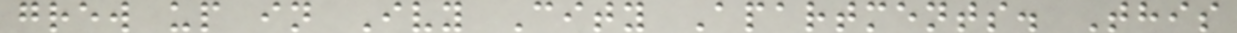grew up in Ivy City Apartments. This
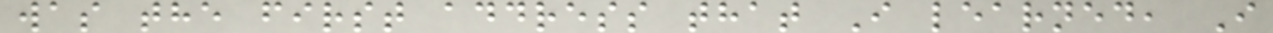was the first address that I learned, I
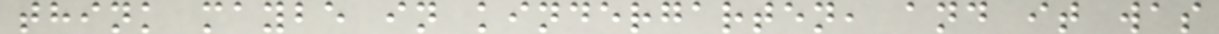think maybe in kindergarten, and it was
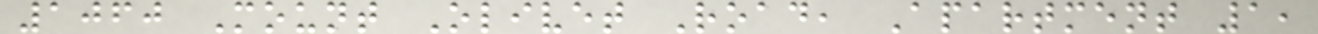1060 Mount Olivet Road, Apartment 1,
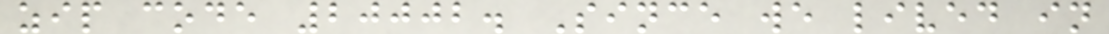zip code 20002. Since we lived in
